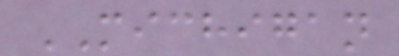MICHIGAN
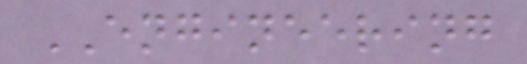ENGINEERING
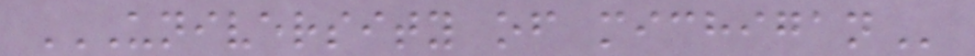UNIVERSITY OF MICHIGAN
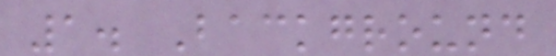1. Background
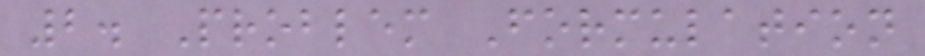2. Problem Formulation
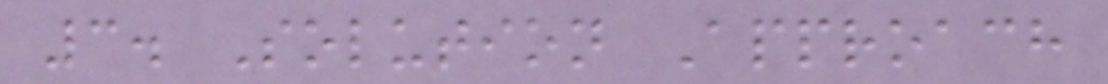3. Solution Approach
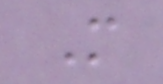M
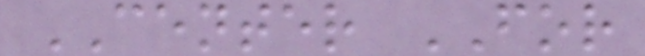CENTER FOR
